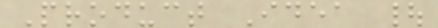Product Idea |
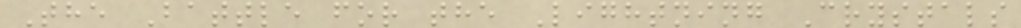The Battle for the Lightning Crystals
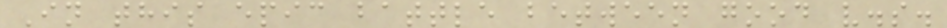In this epic battle between good v.s.
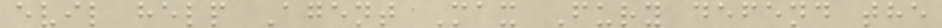evil help Agent Max Fury defend the
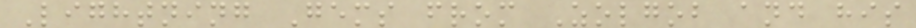Lightning Gems from Zolgob and his
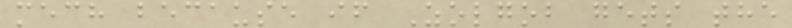mech because if Zolgob gets the
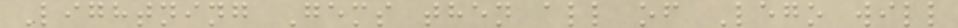Lightning Gems then all of Lego will
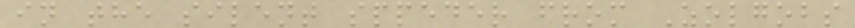in the silent sppeder from Zolgobs
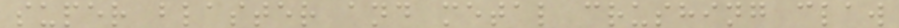super blaster and metal crushing claw
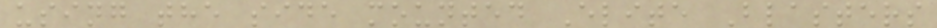using the side mounted Elite Blasters
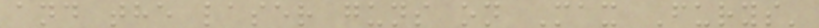and the laser guns on Max Furys'
